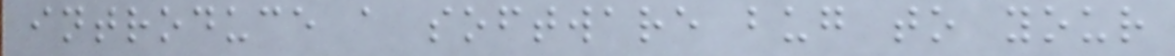introduce a software bug to your
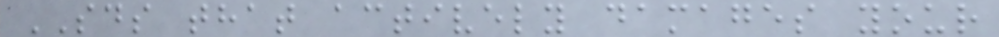SDS that actively damages your
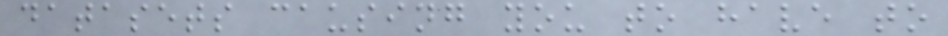datasets causing you to have to
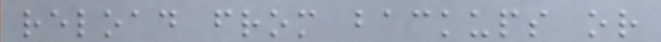reload from backups or
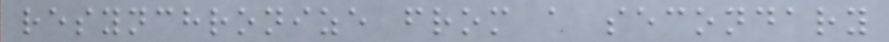resynchronize from a secondary
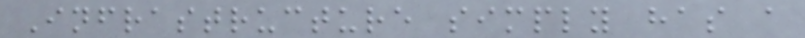Infrastructure simply has a
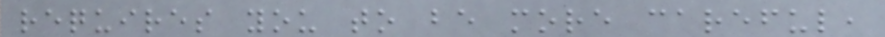requires you to be more careful,
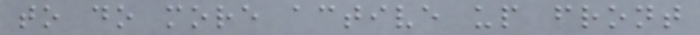to do more active up front
